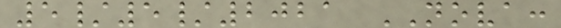5/5/2021 NOVA:
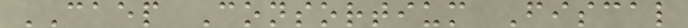CAEP Consortium Fiscal
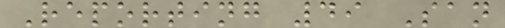Reporting 49 San
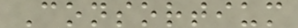Consortium
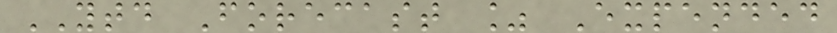YTD Forecast % Expended
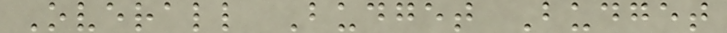Overall Budget Budget
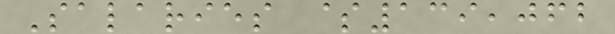Salaries $139,062
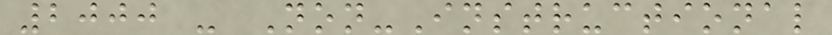2000 - Non-Instructional
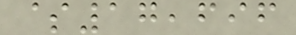$17,696
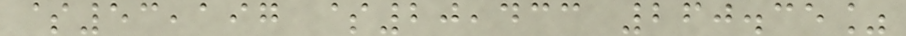$53,197 $20,433 260.35%
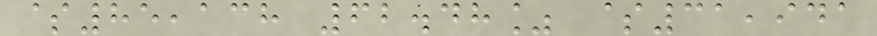$85,138 62.48% $31,941
